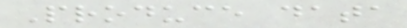Produce data
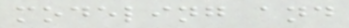modeling and
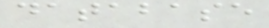database
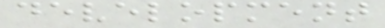development
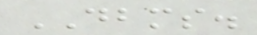DBMS.
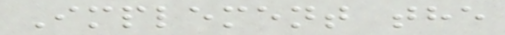Implement the
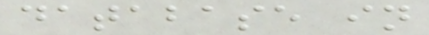database in
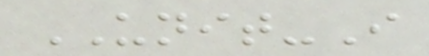UNIT-I
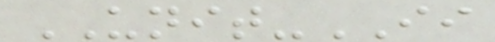UNIT-II
